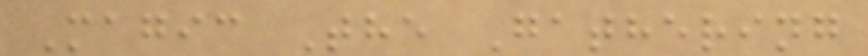Magic The Gathering
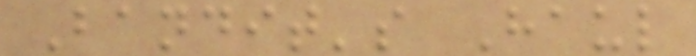Bandit's Haul
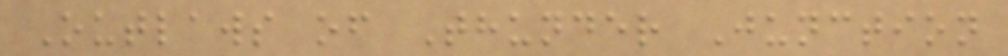Outlaws of Thunder Junction
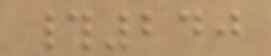#240
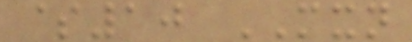$10 MXN
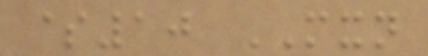$10 MXN
